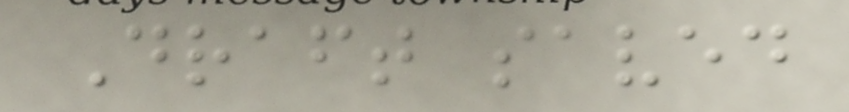Draft saved
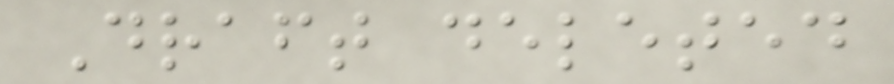Draft deleted
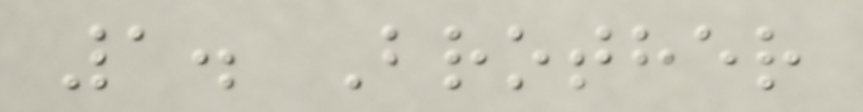1. Brother
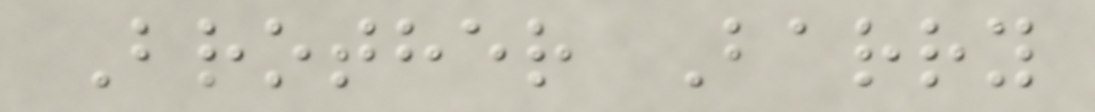Brother Barry
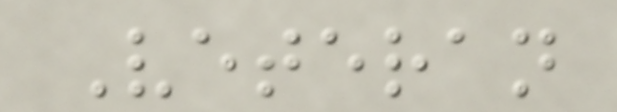Veteran
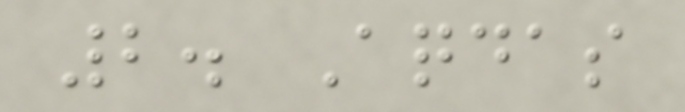2. Aqdas
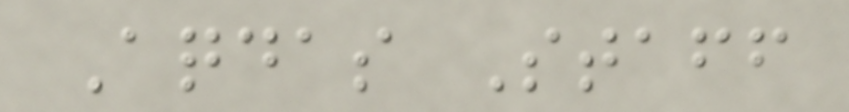Aqdas Staff
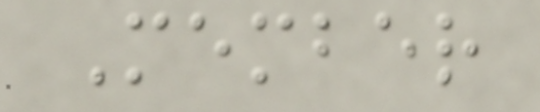Member
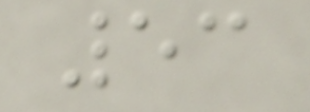53
